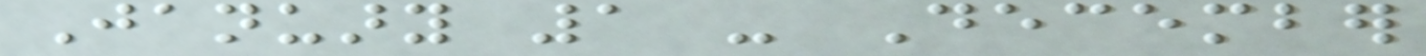January 1 - December
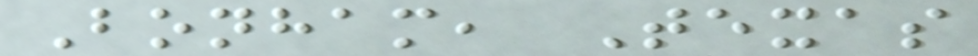Bonham, Texas
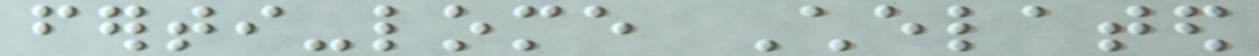ferti-lome Chelated
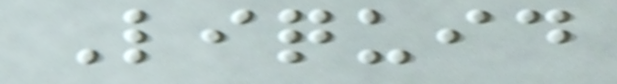Liquid
